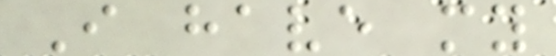I have my
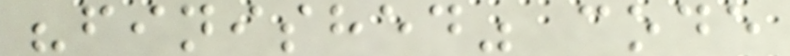"finished" code
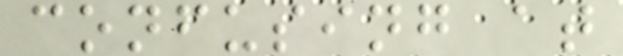confusing at
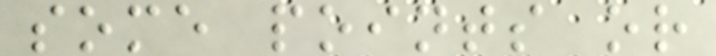some points or
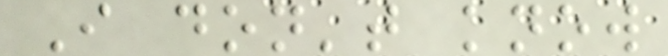I don't know
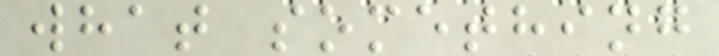what something
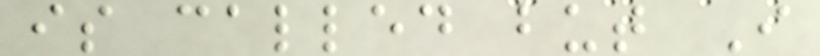is called but I
